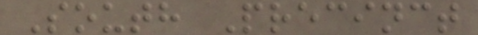South Precinct
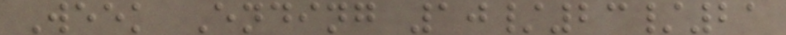Week Ending 10/23/21
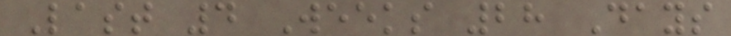Last 4 Weeks 28 Days
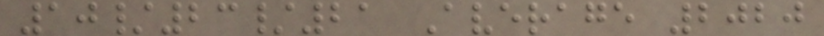10/23/21 Average 2020
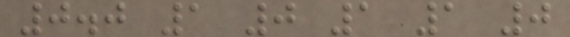0.0 1 0 1 1 0
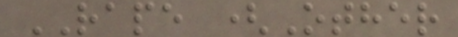RAPE (Other
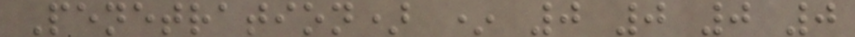Penetration) * 0 0 0 0
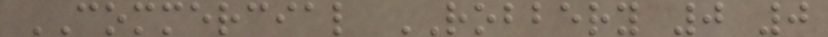COMMERCIAL ROBBERY 0 0
